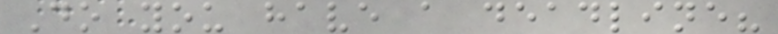Do you have a deadline?
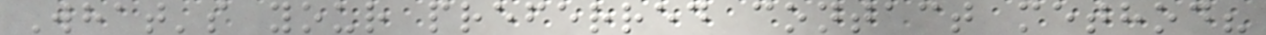What's your preferred contact method?
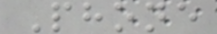Phone
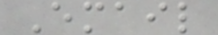Email
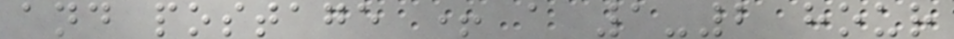and postage + a 1-2 hour
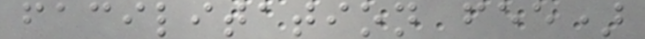facilitation fee)
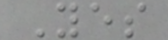Yes
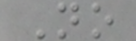No
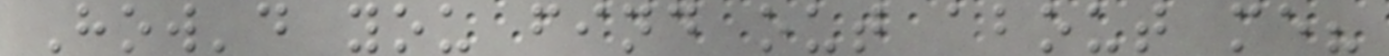How'd you find out about me?
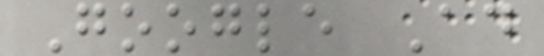Google Ad
